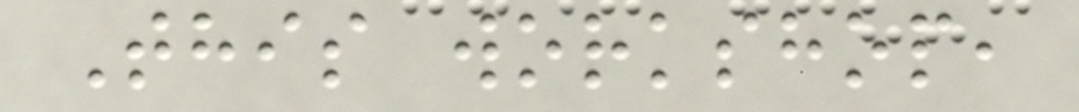This workshop,
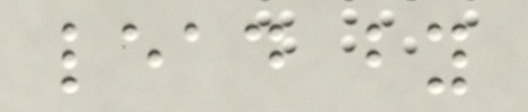lead by
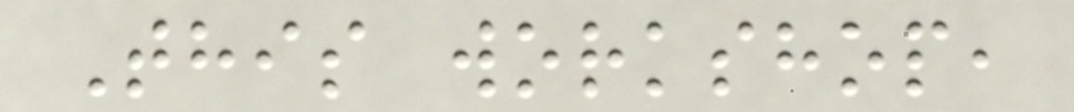This workshop,
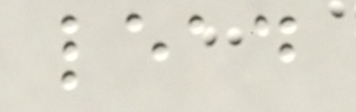lead
